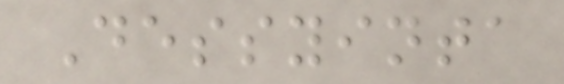Dessyinta
